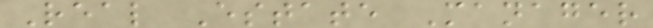Real Estate Manager
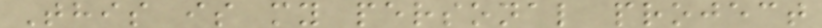This is my personal project
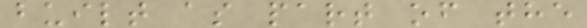built as part of the
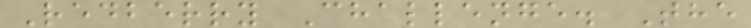Redberry Challenge. The
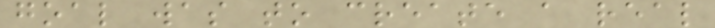goal was to create a real
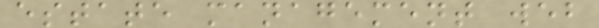estate management web
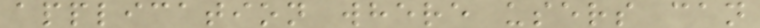application where users can
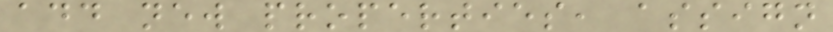add new properties, assign
